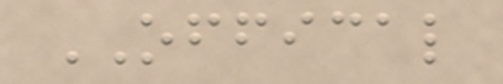OFFICAL
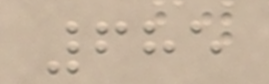685
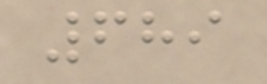689
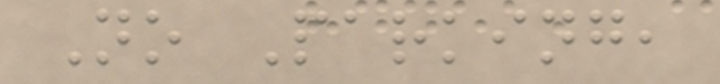No Parking,
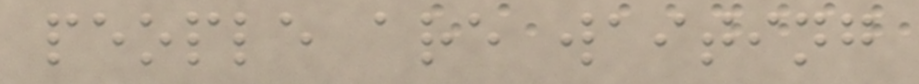people are waiting
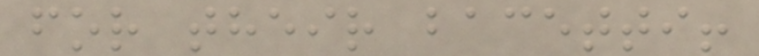for their bacetti!
